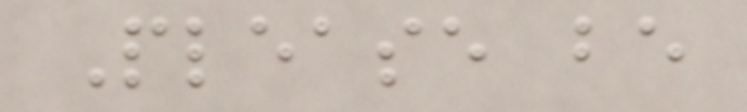Please be
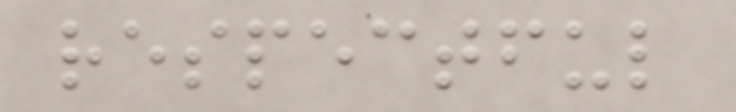respectful
